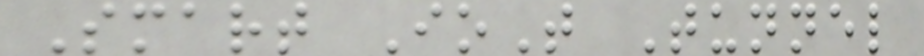Smart IoT Tunnel
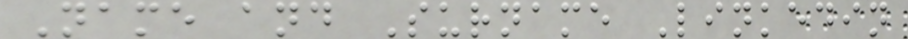Name and Surname Linkedin
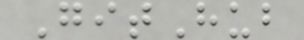GitHub
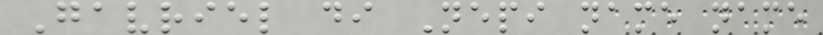Gavriel di Nepi name name
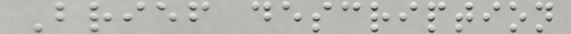Brief description
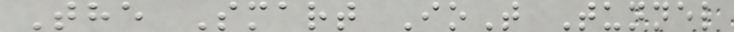The Smart IoT Tunnel
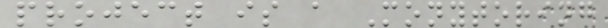project is a Monytoring
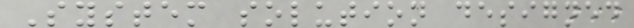System solution designed
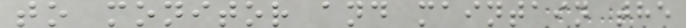to monitor and maintain the
